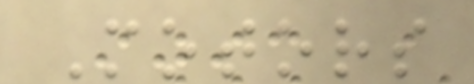Motors
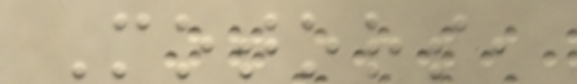Motors,
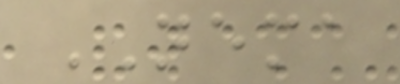NEMA
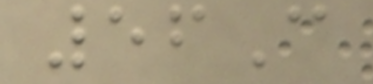56C
